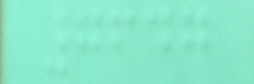7647
